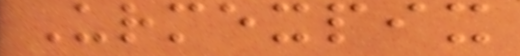Urmexpix
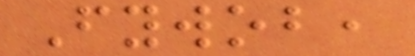Fywob,
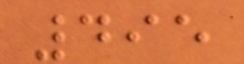495
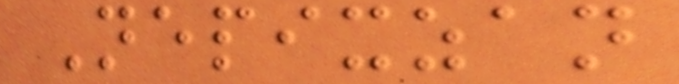Nepixzan
